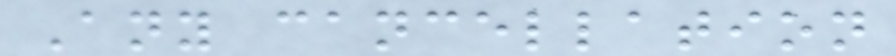Any cancellation
